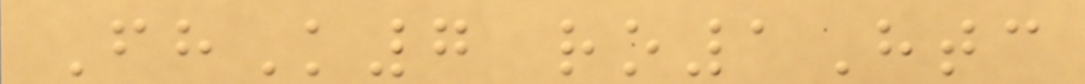FhK7 ro1Htc
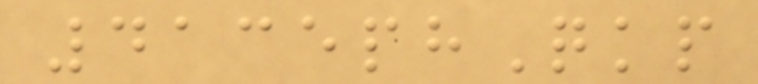4135phQkp
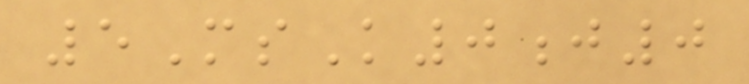5MsK0j0
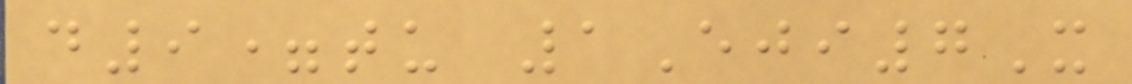d9=tu 1Eji7X
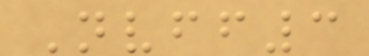Nvff3
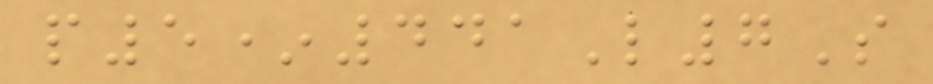p5*441L7S
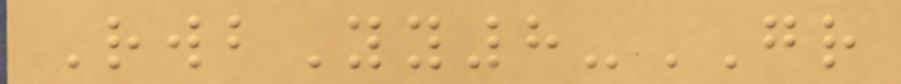RwbYy8-GR
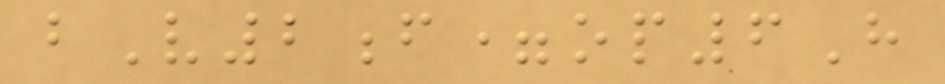bV2f=op6H
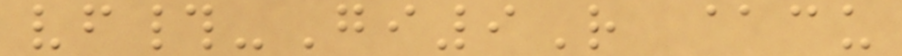vf#-Gi9R @cu
